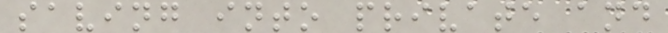saving into private and
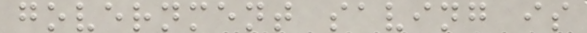government saving is
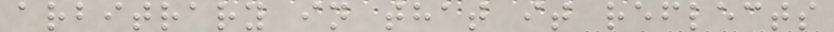arbitrary in that it reflects
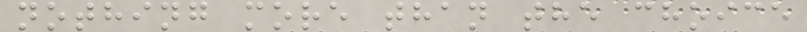nothing more than the choice
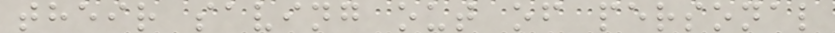their saving out of personal
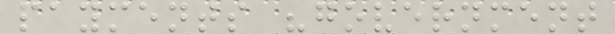payments "government
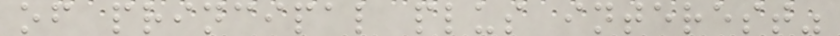of principal plus interest"
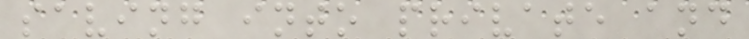saving into private and
